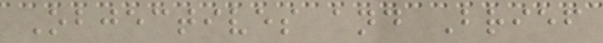Objectives and Brief
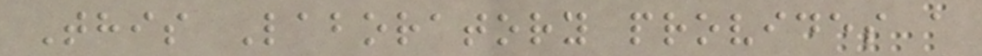This Laboratory provides a
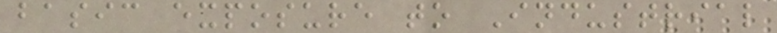basic exposure to Industrial
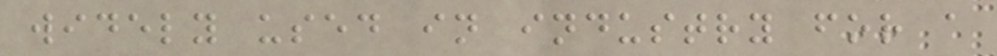widely used in industry for a
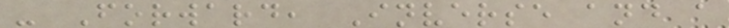- Forward, Inverse and a
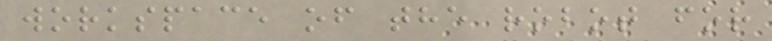workspace of the robot for
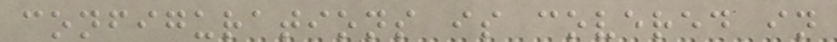configurations is covered in
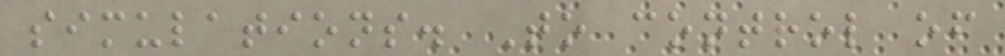simulations. To control of
